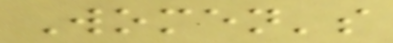Women's
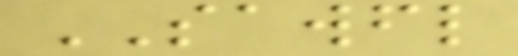SAWFL
